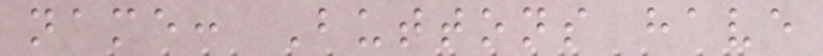name: Buttons have
